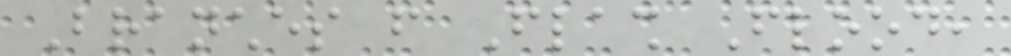Branches from Flash Flood,
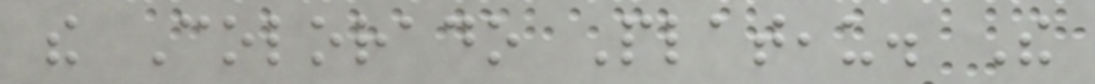the Colorado Plateau. The
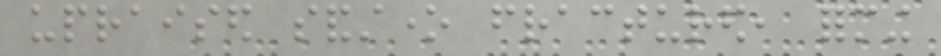upraised sandstone fractured, forming
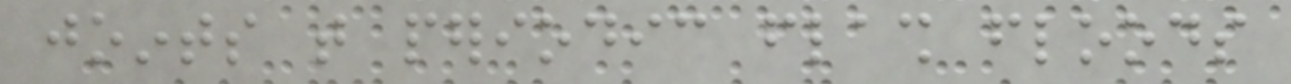joints that periodic flash floods
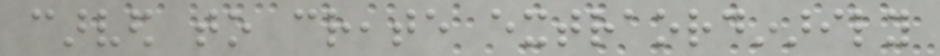carved to create extraordinarily
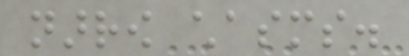narrow chasms.
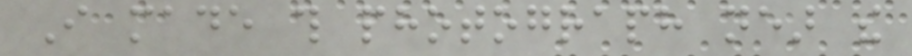I made this photograph near the
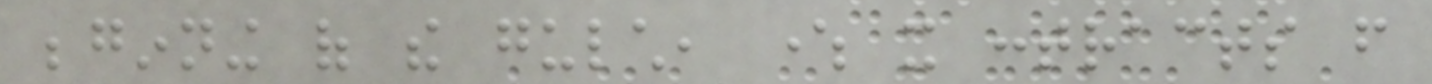beginning of the gulch, where it contracts from
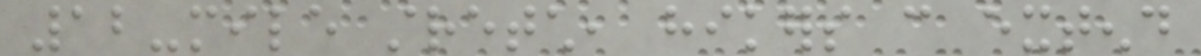12-mile stretch, hikers can extend
